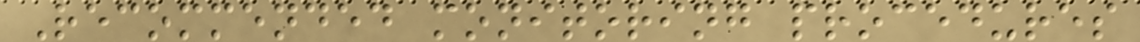Recommended monitoring procedures
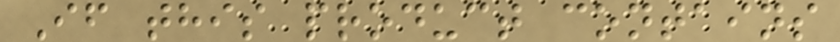If this product contains
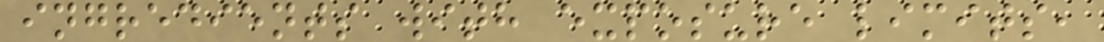ingredients with exposure limits,
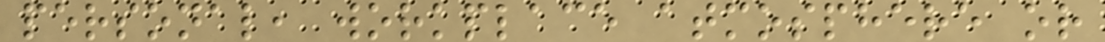personal, workplace atmosphere or
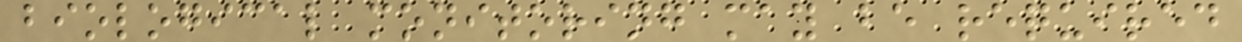biological monitoring may be required
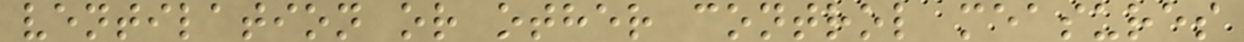ventilation or other control measures
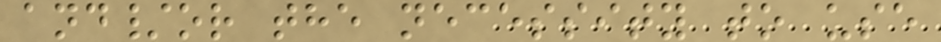and/or the necessity to use
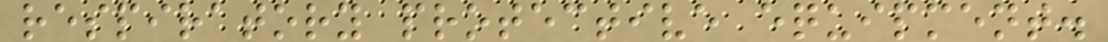respiratory protective equipment.
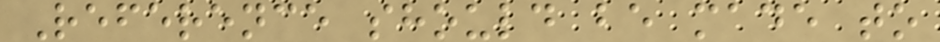Reference should be made to
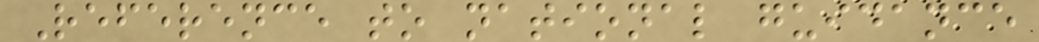Reference to national guidance
